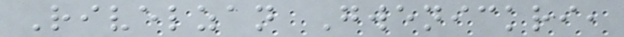Rivelzan Gwenickri,
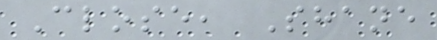Close, Shane
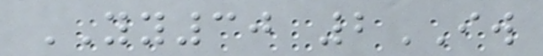YY30 2IW
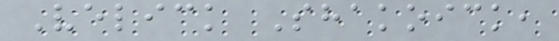Velick Shakoick,
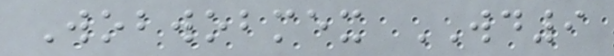Wobwobmex WD9
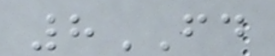8FD
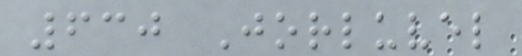630 Jorluvel
